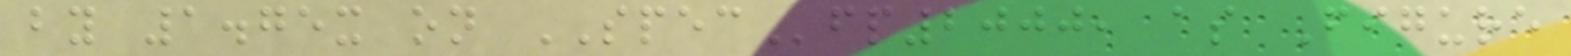by 1.75x on SPECfp2000, as Figure
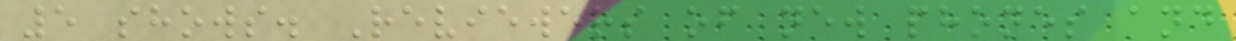5 shows. Reviewers of new phones and
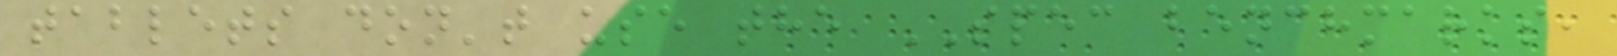tablets don't use the SPEC benchmarks,
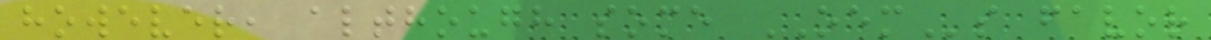however, although some OEMs favor
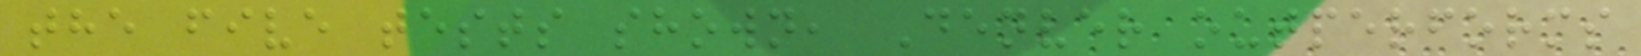the five tests shown, Denver outperforms
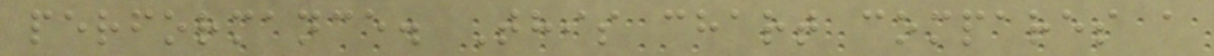performance. This chart compares a
